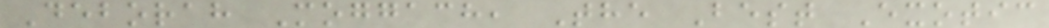Deborah Moggach, The Best Exotic
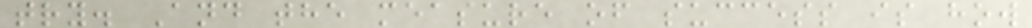try. And the measure of success is how
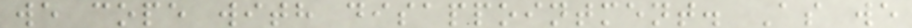we cope with disappointment. As we
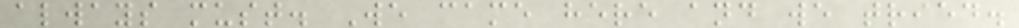always must. We came here and we tried.
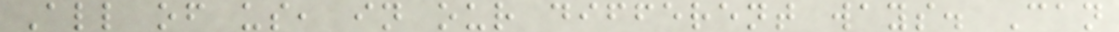All of us, in our different ways. Can
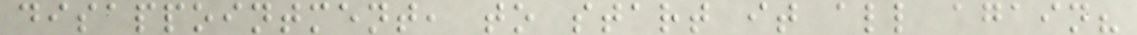disappointment, to start it all again?
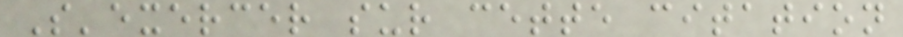S'exercer sur cette citation
